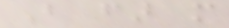But far more
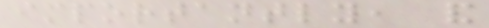importantly, and
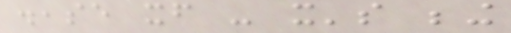disease itself - it's being
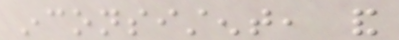inconsistent, and
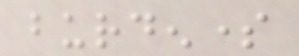burdensome
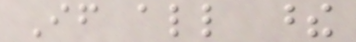If all these
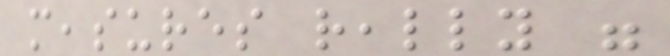measures really were
